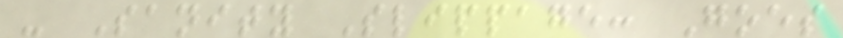- Sanity Slippage: Goes
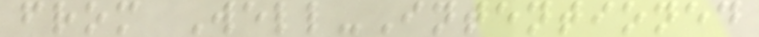from Well-Intentioned
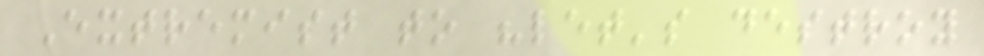Extremist to "let's destroy
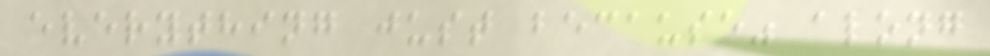everything just because" along
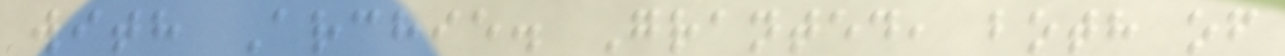with Archie. Granted, both of
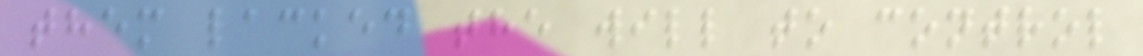them lacked the will to control
